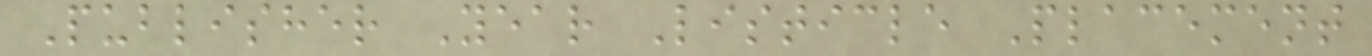Publisher Year Listicle Placement
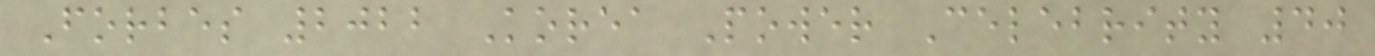Forbes 2022 Korea Power Celebrity 40
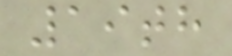19th
